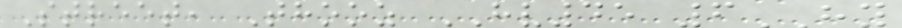Street, Thooz HV45 6HY
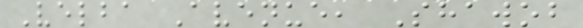Velba Avenue, Shawob
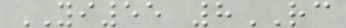YI55 8RC
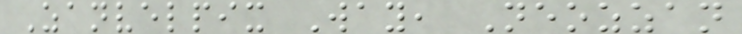Zanvelpix Way, Neozzan
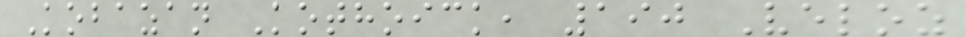Kobazan Kothoick, 190 Veloz
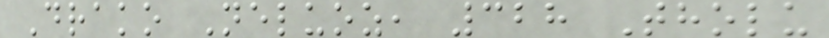Drako Neluoz, 328 Tholu
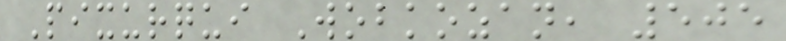Pixurqui Wobkozan, 505
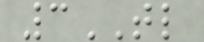3TL
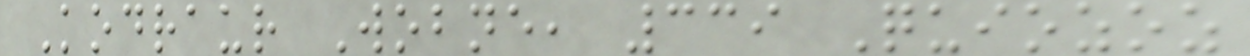Kodraur Wobne, 339 Quiozoz
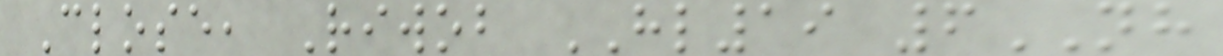Close, Riwob HL19 6NH
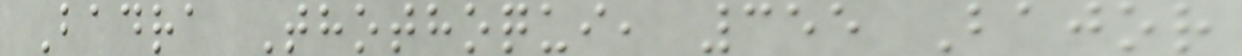Badra Thothoqui, 355 Bajor
